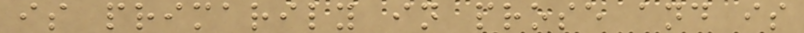is primarily in prose and is
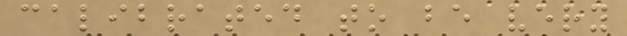calibrated to be very
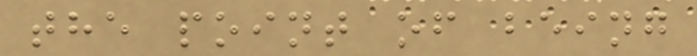the point of being
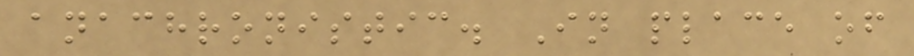anachronistic. In place of
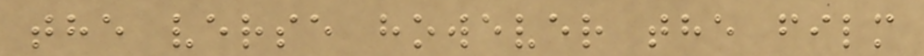the verse however the film
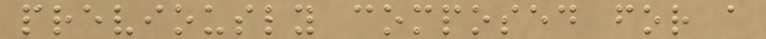previously composed for a
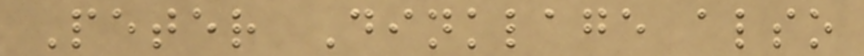Peter Dinklage also
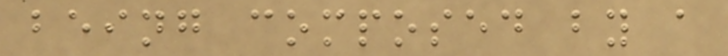being composed by a
